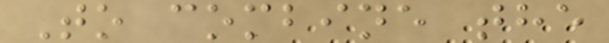To combine the
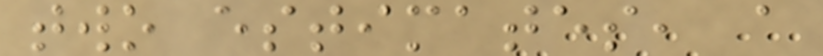two estimates, a
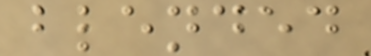blended
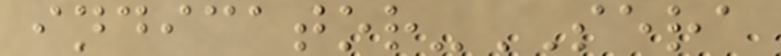indicator-SERA
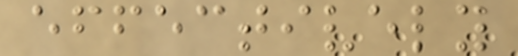effectively
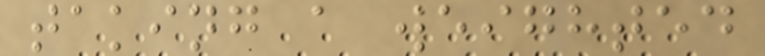taking a weighted
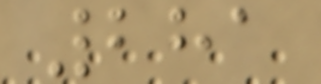281
